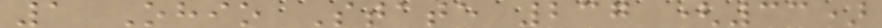1 Ohio State 237 (33)
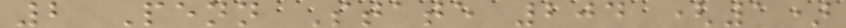2 Penn State 204 (1)
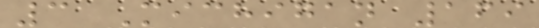3 Michigan 169
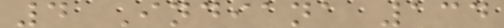4 Indiana 134
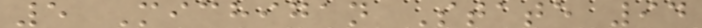5 Michigan State 94
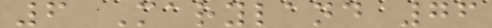6 Maryland 76
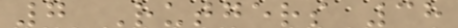7 Rutgers 38
